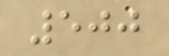500
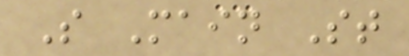S Main St
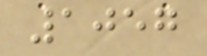1057
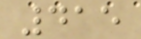415
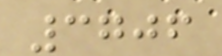3706
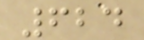624
